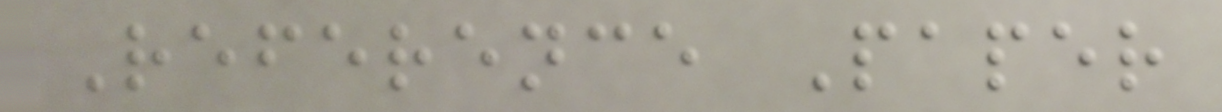Reference Paper
